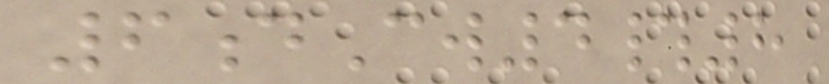6dCw4#8
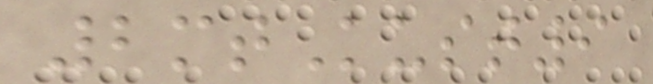2mtKust9
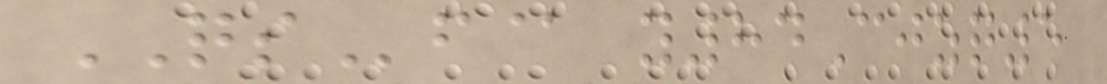QSf@ y84Cjzq5
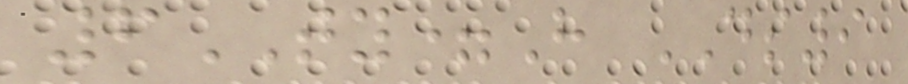6TY=H DS9
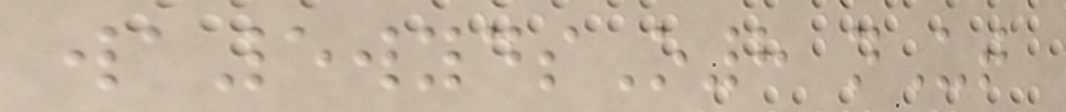wa5wydsO8 nUt
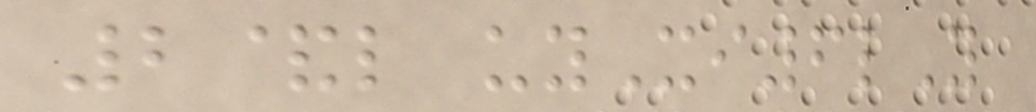2&l uyXi6lY
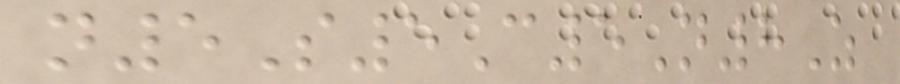n5S5C5N8Z
